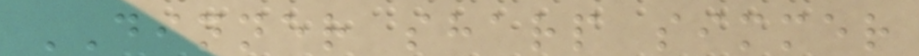DINNER sharp simmer
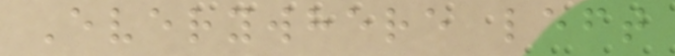Everywhere left
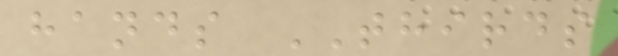hands THIRDS
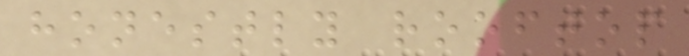honestly rooftop
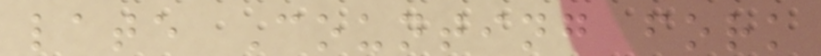late Counting fork
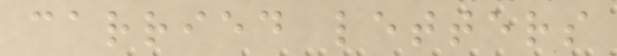carried letters
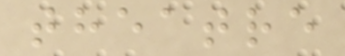theatre
